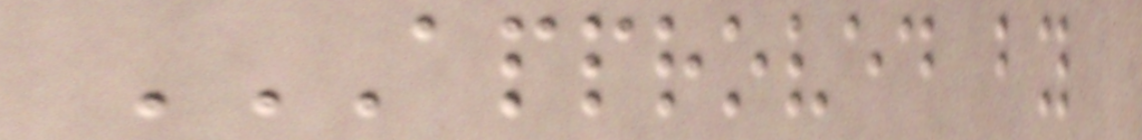APPROVED BY
